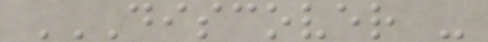DISCOVER -
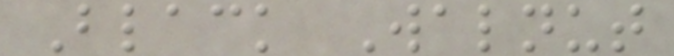Black Walnut
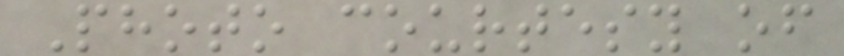Photo courtesy of
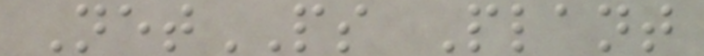NetPS Plant
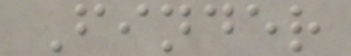Finder
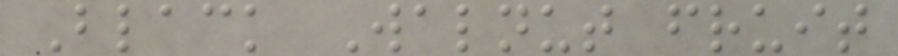Black Walnut fruit
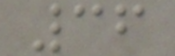36
